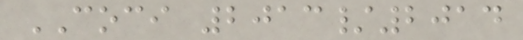COCI 2013/2014
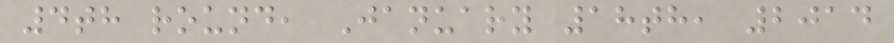4th round, January 18th, 2014
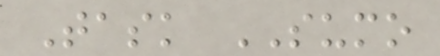Task SUMO
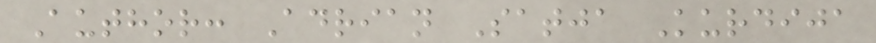Author: Adrian Satja Kurdija
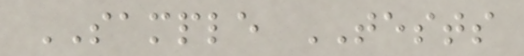SAMPLE TESTS
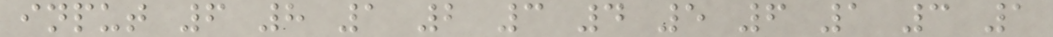input 6 8 1 2 3 4 5 6 1 3 1
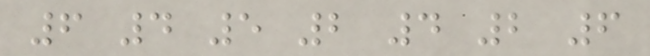6 4 5 2 4 2 6
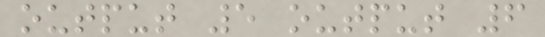output 5 output 6
